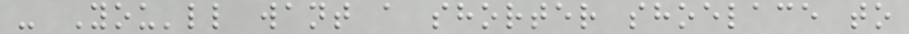- You'll want a shorter shoelace to
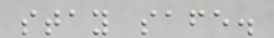stay safe.
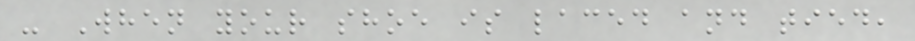- When your shoe is laced and tied,
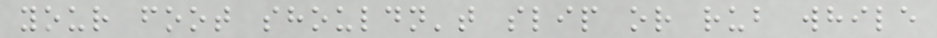your foot shouldn't slip or rub while
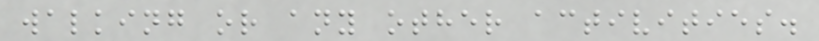walking or any other activities.
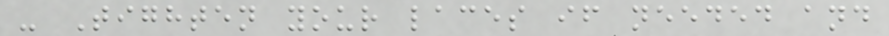- Tighten your laces if needed and
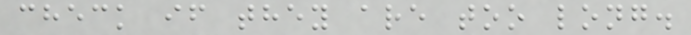check if they are too long.
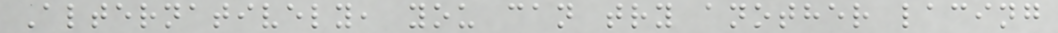Alternatively, you can try another lacing
